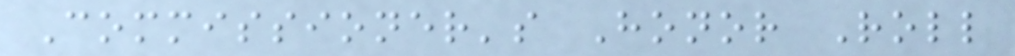Commissioner's Honor Roll
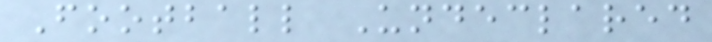Football Undeclared
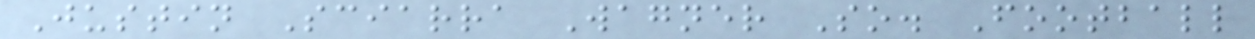Justin Sciarra Wagner So. Football
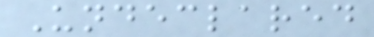Undeclared
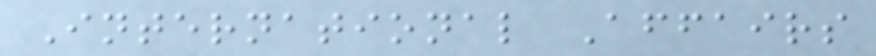International Affairs
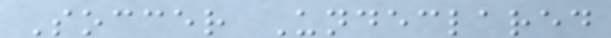Soccer Undeclared
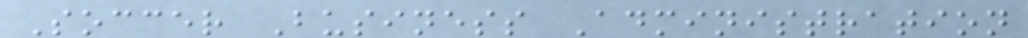Soccer Business Administration
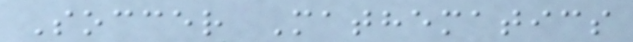Soccer Mathematics
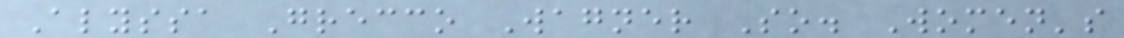Alyssa Grecco Wagner So. Women's
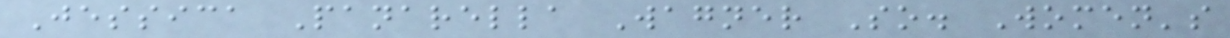Jessica Panarella Wagner So. Women's
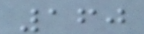160
